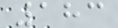183
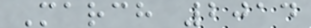March 2014
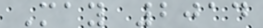May 2014
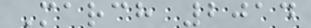March 2014
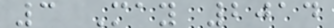3 May 2014
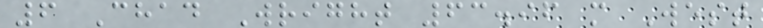6 Chad Wright 63.96 m West
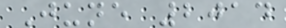June 2014
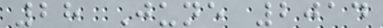28 June 2014
